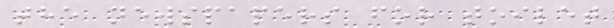the newspapers for toilet
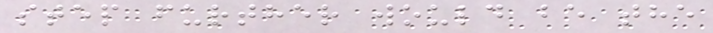step further would be the
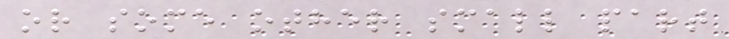or some other small part
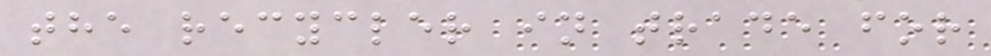the recycler in trade for
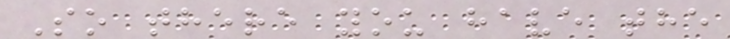So there you have the
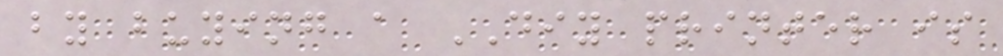by buying a DIY printer is
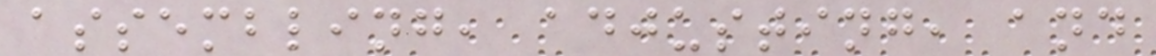assembling, adjusting, and
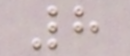8
